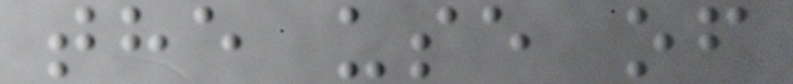the use of
